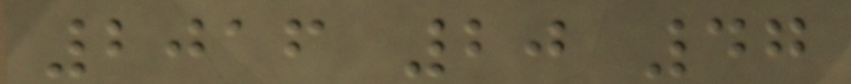2016 20 47
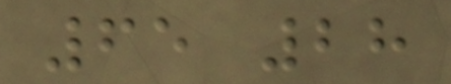65 28
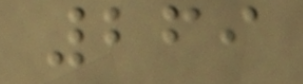269
